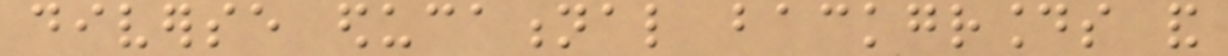diverse educational backgrounds and
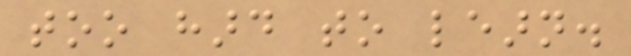too hard to learn.
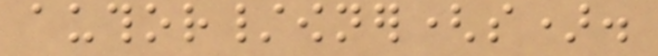author/owner(s).
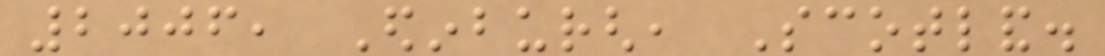2006, Edinburgh, Scotland.
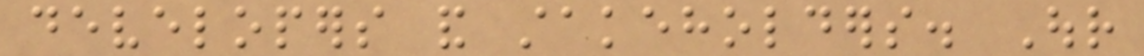developers and stakeholders. Our
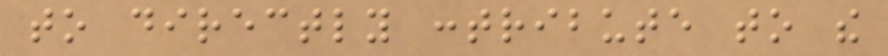to directly contribute to the
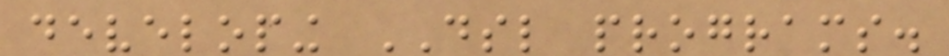developing DSL programs.
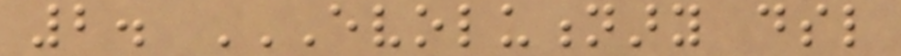2. EVOLUTIONARY DSL
